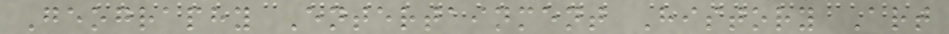Geography Entertainment History Art
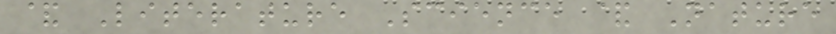& Literature Science & Nature
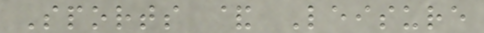Sports & Leisure
